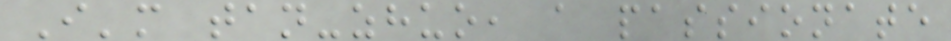I'm tan-zhuo, a passionate
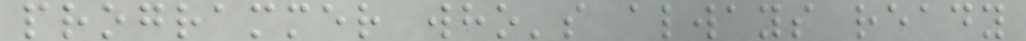programmer who's always ready
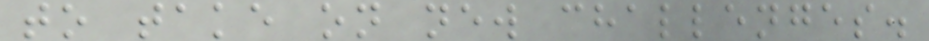to take on new challenges.
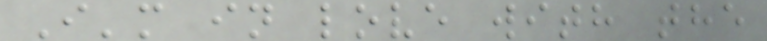I'm in love with the
